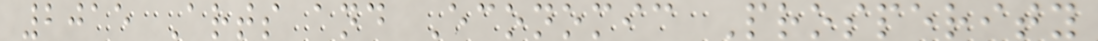2015 Arts and Economic Prosperity
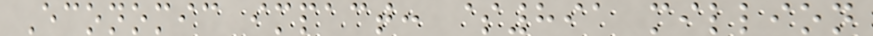Economic impact: $891 million
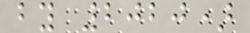by 2020)
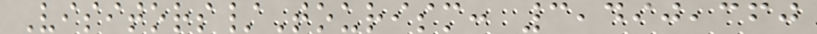Visitors/Tourism: 3,490,360
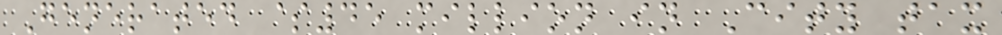Generated $45 million in City tax
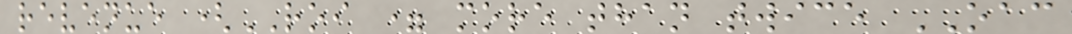revenue (ROI = more than twice OAC
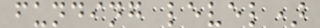funding level)
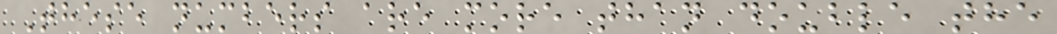These numbers are more than double the
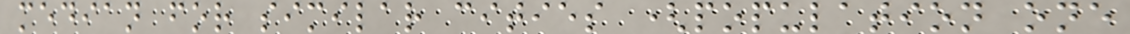median for similar cities (population one
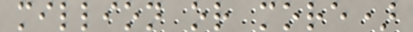million or more)
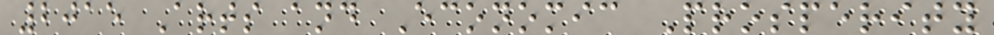2015 Arts and Economic Prosperity
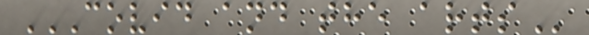COVID AND THE ARTS
